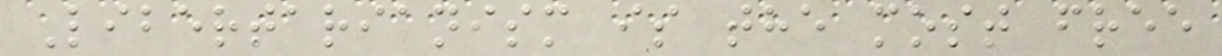Libertarianism is the most free
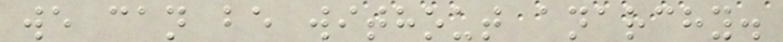we can be without anarchy.
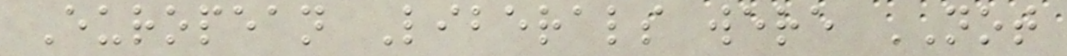European Liberals were NOT
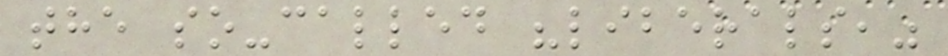the so-called "liberals,"
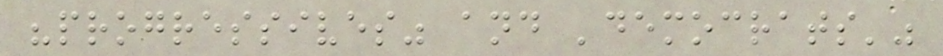"progressives" and 'democrats'"
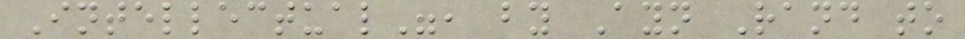Intellectual", by Ayn Rand to
